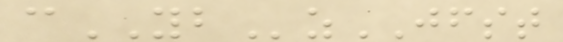cYBzJFST
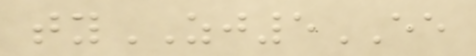tyZJ5EE
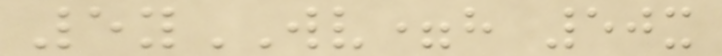5yWV=h 50x
